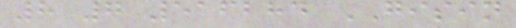8 7 516284 GISIN
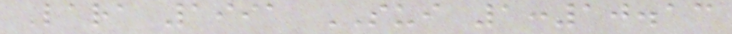Lara 1991 SUI 1:10.13
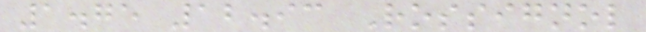1.75 12.93 Rossignol
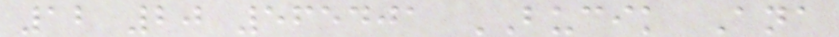12 20 565401 BUCIK Ana
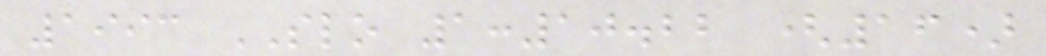1993 SLO 1:10.22 (16)
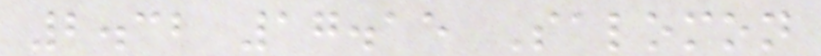2.32 17.15 Salomon
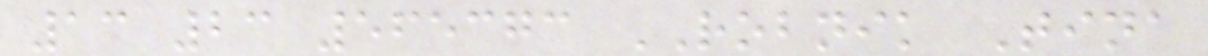13 23 565373 ROBNIK Tina
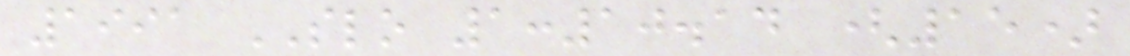1991 SLO 1:10.14 (15)
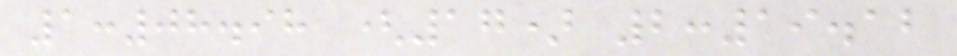1:08.98 (17) 2:19.12
